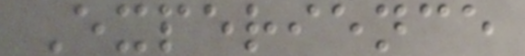Experience
